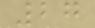27
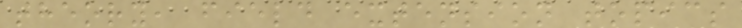theory, field extension topics
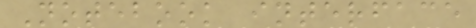Notebook interface
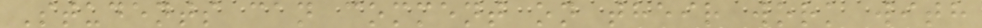Students can comment on their work with
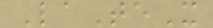LaTeX
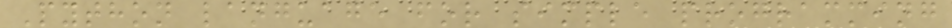Python language for simple programming
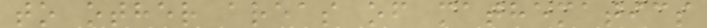to other areas of mathematics
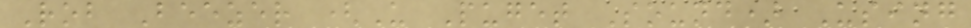Rob Beezer (U Puget Sound) Using
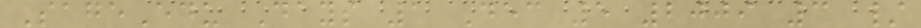SageEdu Days 1 Dec 5 2009 3 /
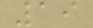19
